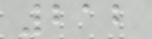212
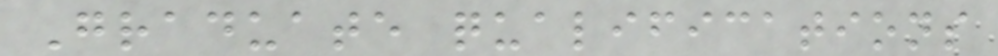Graduate qualifications
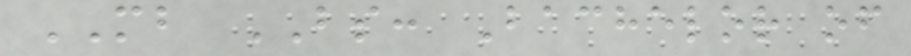MB BS: Bachelor of
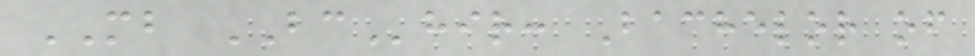MB BChir: Bachelor of
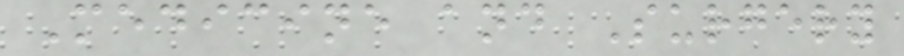Medicine and Surgery
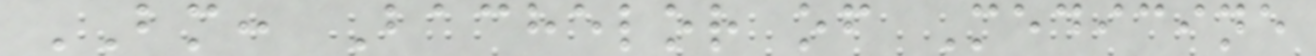BM: Bachelor of Medicine
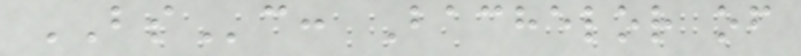BSc: Bachelor of
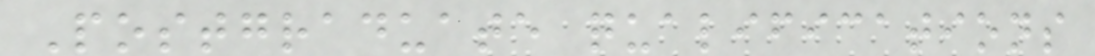Postgraduate qualifications
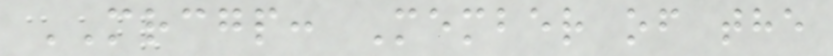MRCGP: Member of the
